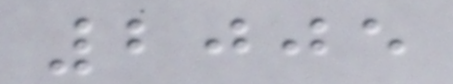2005
